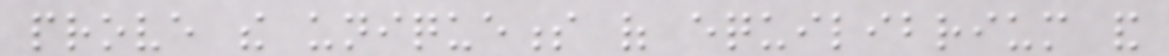prove the uniqueness of equilibrium and
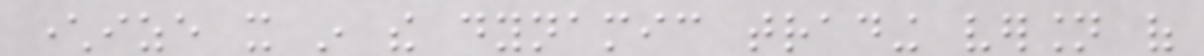characterize it in the dynamic trading version of
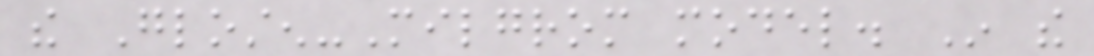the Glosten-Milgrom model. In the
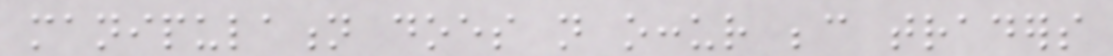manipulation does not occur because traders
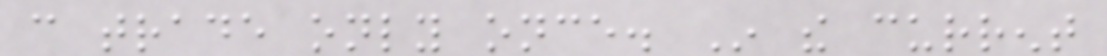can trade only once. In the current
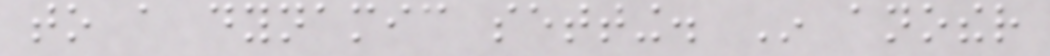to a dynamic setting. In another
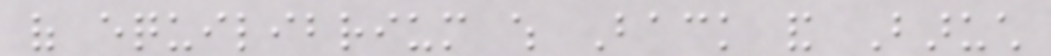of equilibrium which Back and Baruch
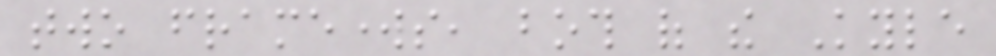two frameworks, both of the Kyle
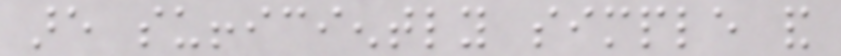are sufficiently simple and
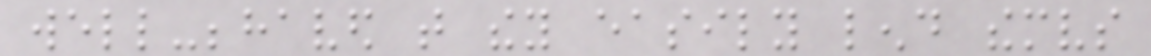well-behaved that they easily lend themselves
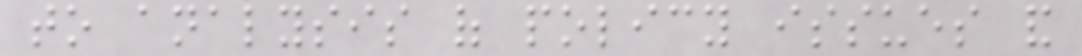to analysis of policy issues and
